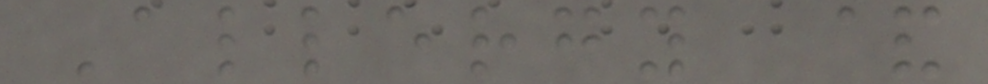Allergy &
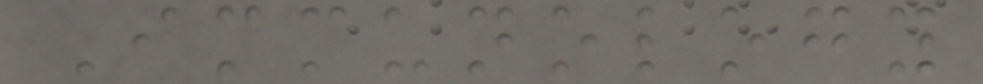Immunology
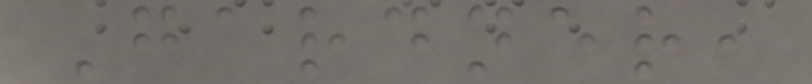Gardner,
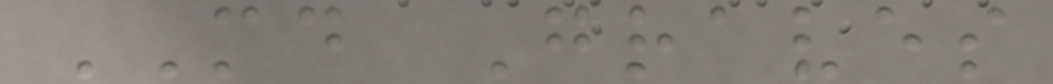MD Graves
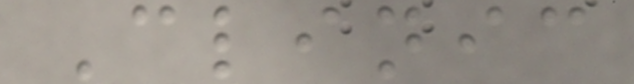Clinic
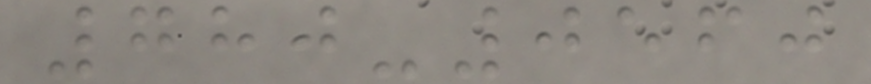780-0560
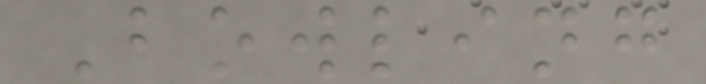Bowling
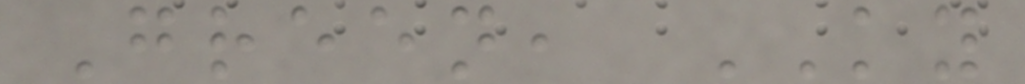Green, KY
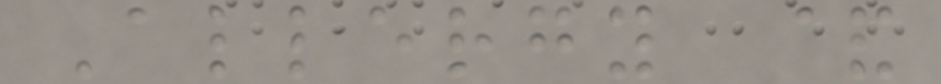Allergy &
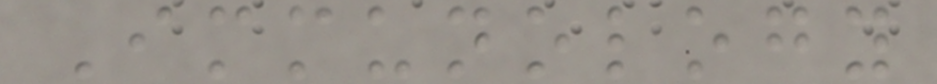Immunology
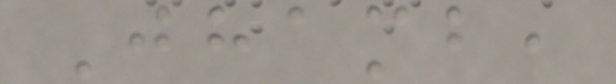Jhamb,
